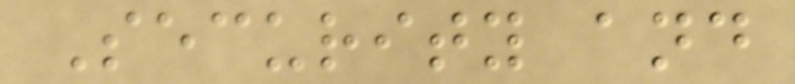Security and
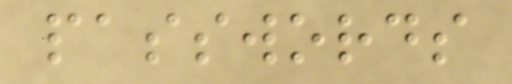passwords
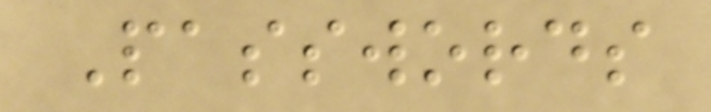Passwords
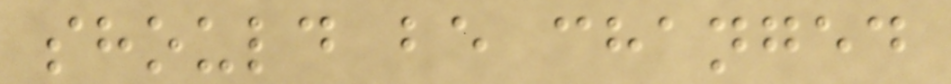should be changed
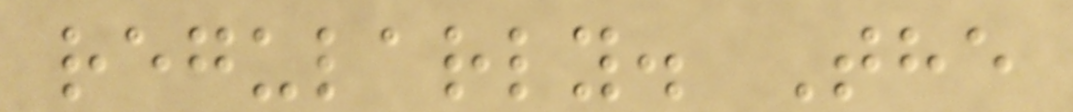regularly. The
